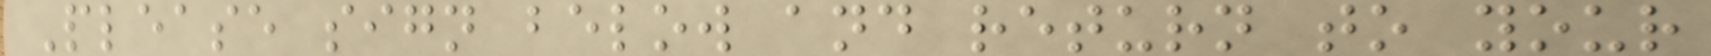Please sign below and return to your
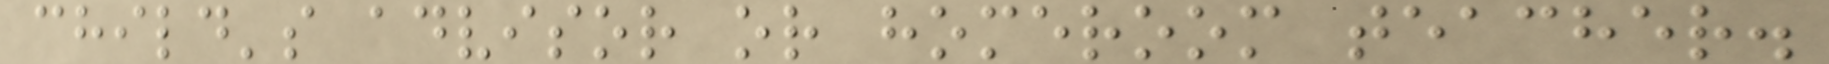child's advisor or homeroom teacher.
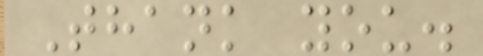Thank you.
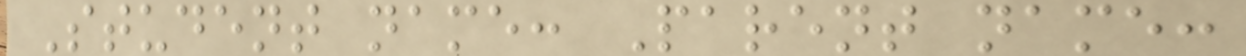Student name: Parent name:
